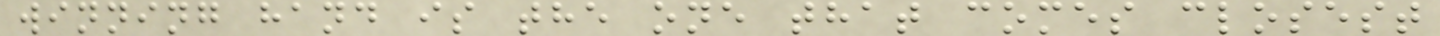winning hand is the one that comes closest
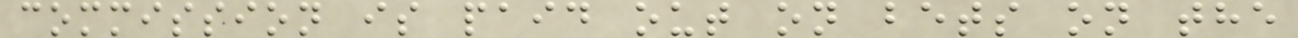commission is paid out on bets on the
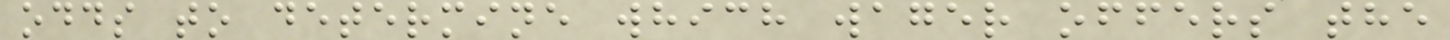odds to determine which wager offers the
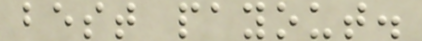best payout.
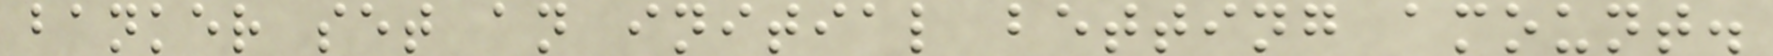banker set an initial betting amount.
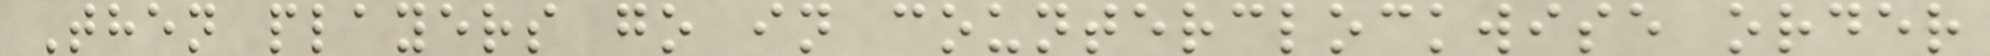Then players go in counterclockwise order
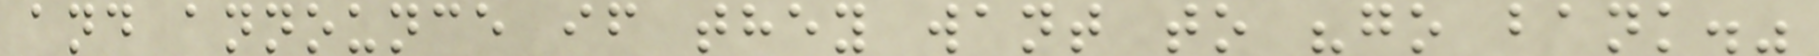and announce if they want to "go bank."
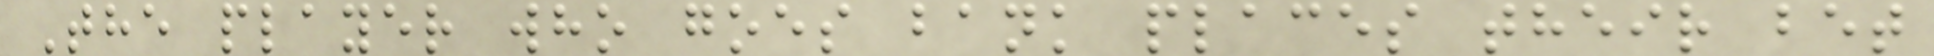The player who goes bank places their bet
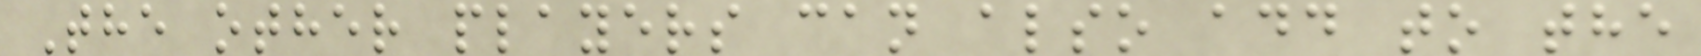The other players can also add to the
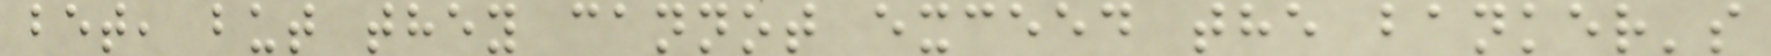bet, but they cannot exceed the banker's
